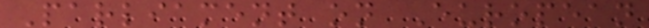Parliament on European
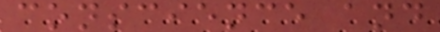conscience and
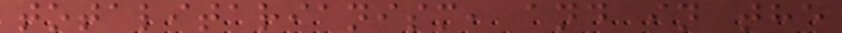totalitarianism, and in the
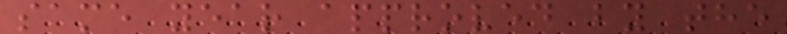same year approved by the
